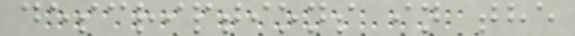descriptions in the
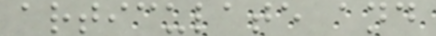articulate and
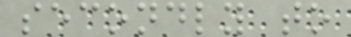secondly to
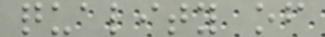quality of
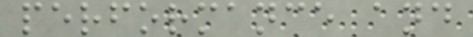performance and
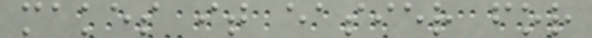makes it easier for
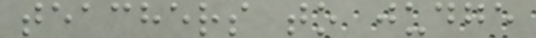teachers to judge
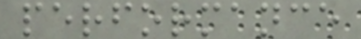performance
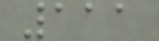111
